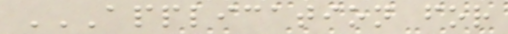APPLICATION FOR
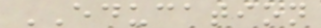EDUCATION
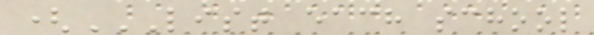(LIST EACH SCHOOL
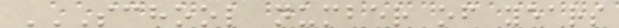SCHOOL NUMBER OF YEARS
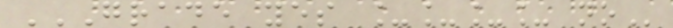GRADE YES ____ NO
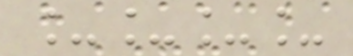____
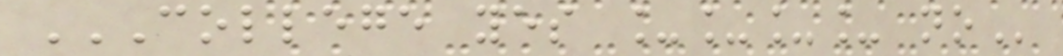COLLEGE YES ____ NO
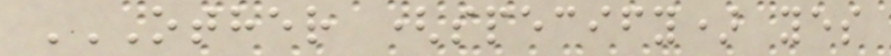OTHER (SPECIFY) YES
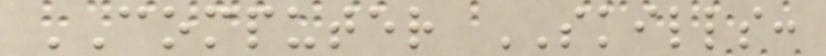COMPUTER SKILLS:
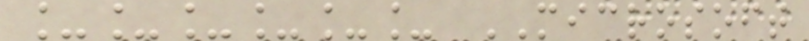______ MICROSOFT
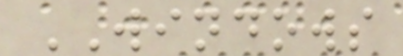WINDOWS
